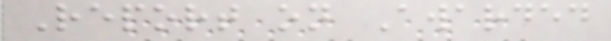Report on Awarded
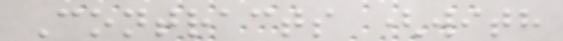Contracts (with
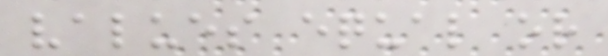values equal or
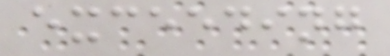exceeding
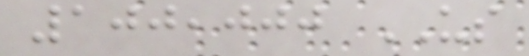100,000 US
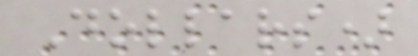Dollars)
